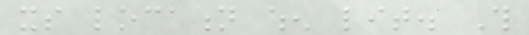its location when lit. This
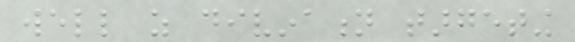well as divination targeting
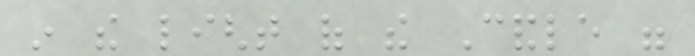in the light of the Candle were
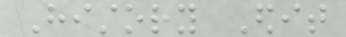History Edit
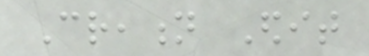Creation Edit
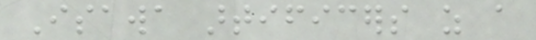Isawa artificers as a
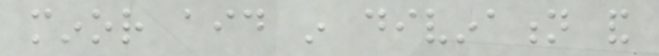minor aid in divination and
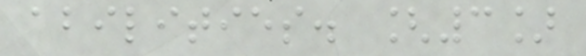abilities. [3]
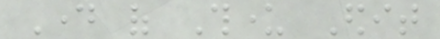Day of Thunder Edit
